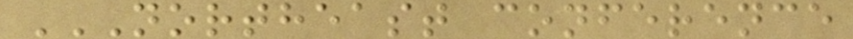NORTHEAST CONFERENCE
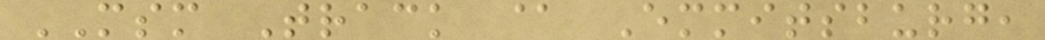MSM Track @ Emmitsburg,
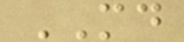MD
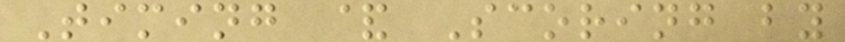Timing & Scoring by
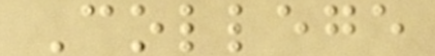College
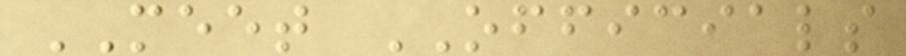MEET OFFICIALS
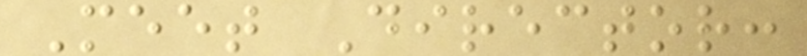Meet Director:
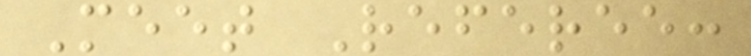Meet Referee:
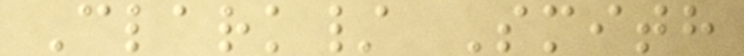Clark/ Smith
